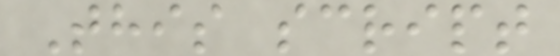This script
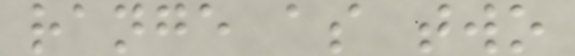range as two
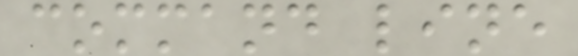command line
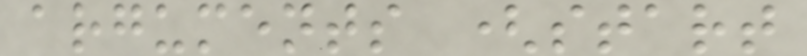arguments (start
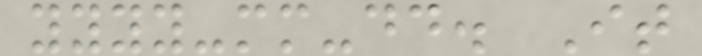yyyy-mm-dd. It
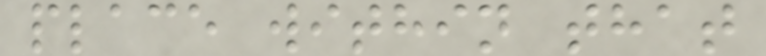place within that
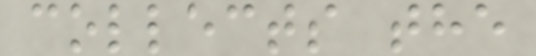collects the
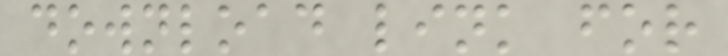download link for
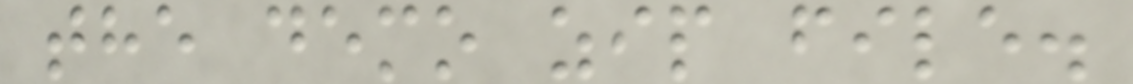the demo zip file.
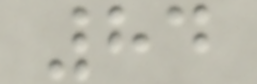84
